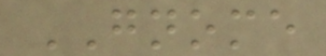GNOME
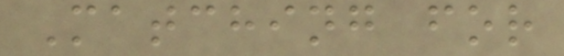Matching for
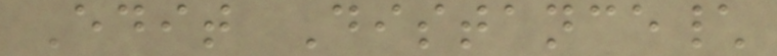Edit Distance\
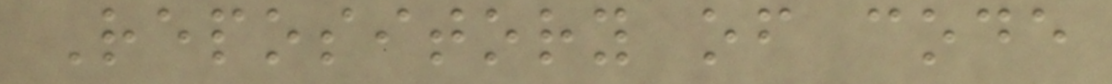Repository of code
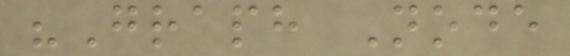"Graph Node
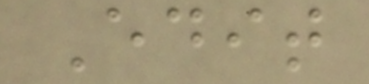Edit
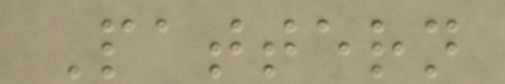Pattern
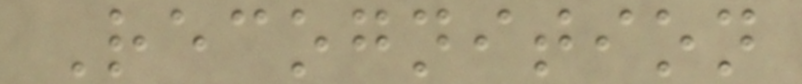Recognition
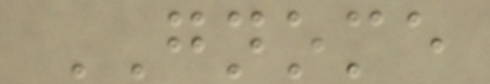GNOME
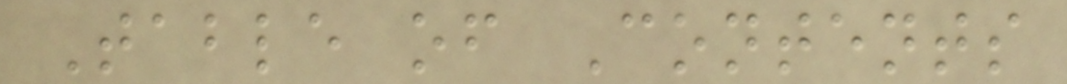Table of Contents
